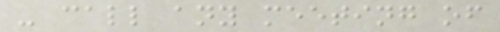- call any meeting of
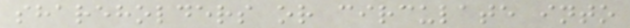shareholders or circulate into
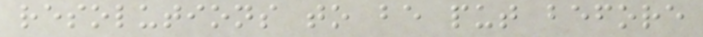resolutions to be put before
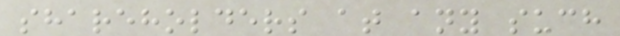shareholders at any such
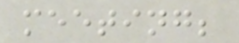meeting;
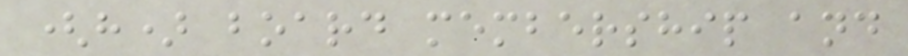(h) board membership and
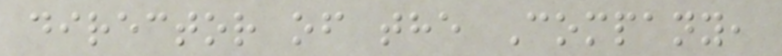director of the Company,
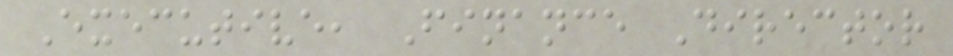Executive, Finance Director
